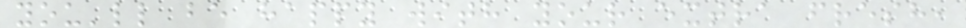you'll be happy with your extra fresh,
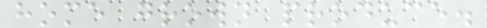home grown produce.
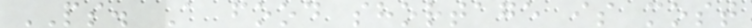PS. A food shortage is most
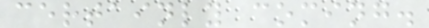certainly coming.
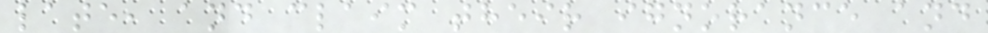late, and claim their ignorance and
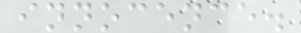innocence.
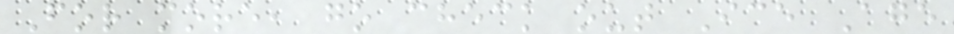For more, go check out Ice Age
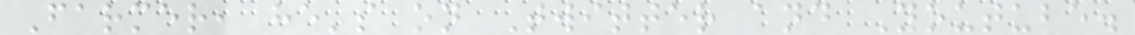Farmer, he's on Twitter and Youtube.
